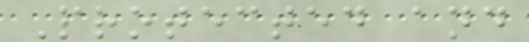Protected and
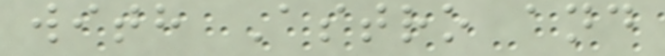with Astro and
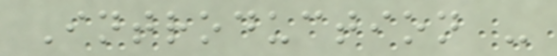Introduction -
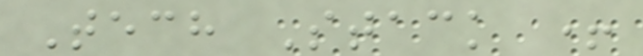Tech Stack +
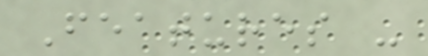Features -
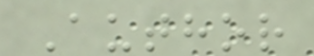Author
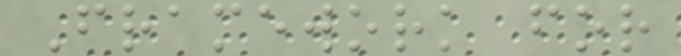Framework for
